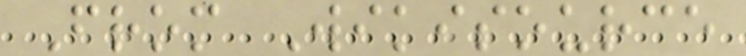From Wikisource
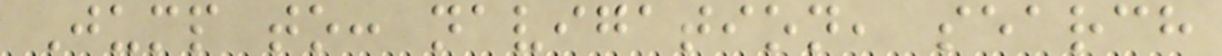Jump to: navigation, search
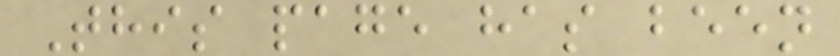This page has been
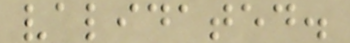validated.
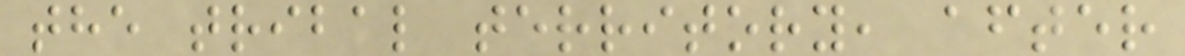the tribal territory, after
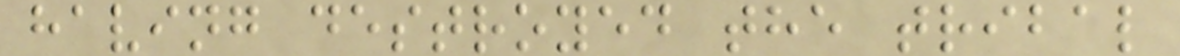having destroyed the tribal
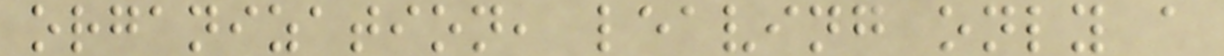organization, leaving only a
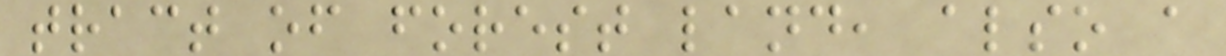tract of forest land, also a
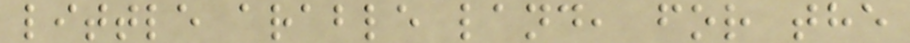little arable land, for the
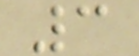3
